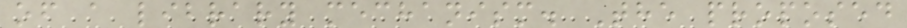of a library mechanism. The proposed
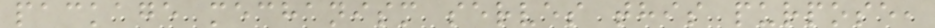package mechanism serves this purpose,
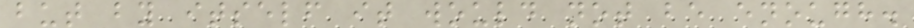but by itself it would not be enough.
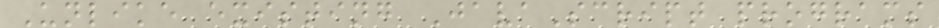Unlike existing JavaScript programs
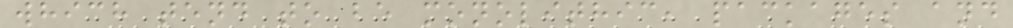which tend to be monolithic, packages and
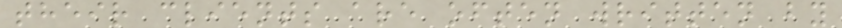their clients are often written by
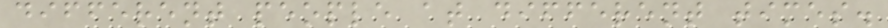different people at different times.
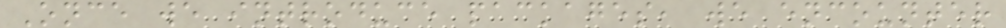Once we introduce packages, we encounter
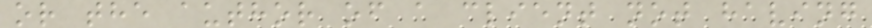or the author of a client not having
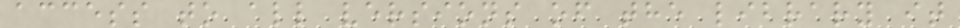access to all versions of the library it
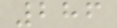286
